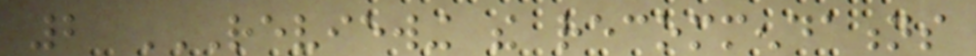2 REVIEWING THE RECOMMENDATIONS
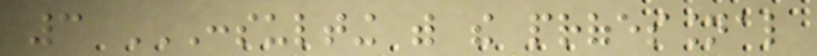3 CONSULTING WITH THE PROFESSIONAL
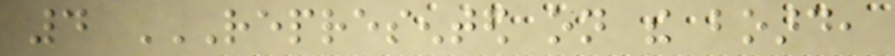4 REPRESENTED ON THE BOARD,
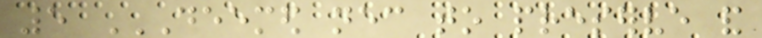5 DEEMED NECESSARY TO PRESERVE AND
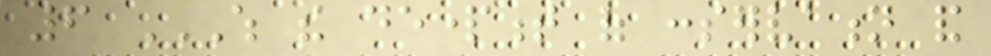6 WHICH THE DEPARTMENT OF CONSERVATION AND
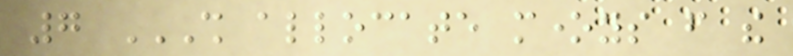7 SHALL ALLOCATE MONEYS FROM THE
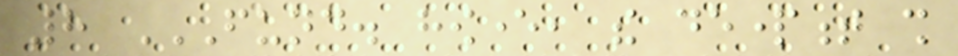8 FUND. HOWEVER, THE DEPARTMENT SHALL
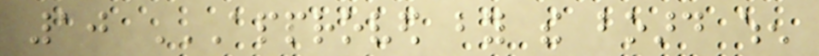10 APPROVED BY THE BOARD WHEN
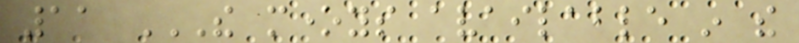11 THE MONEYS AVAILABLE IN THE
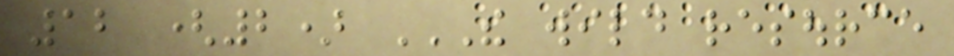12 (2) THE WILD RESOURCE
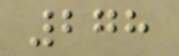278
